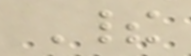Their
